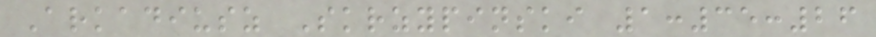Arkadiusz Skrzypinski 1:35:26
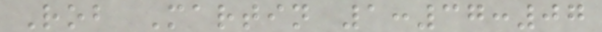Rob Martin 1:37:07
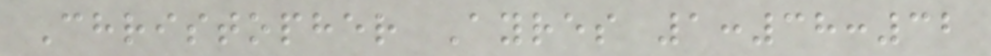Christopher Ayres 1:38:32
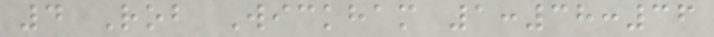4 Rob Wickham 1:38:36
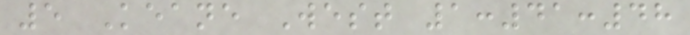5 Keane West 1:41:48
